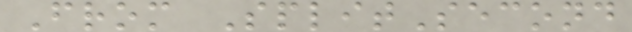From SplitSecond
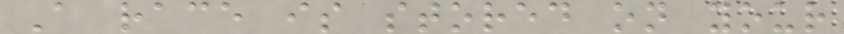A race is stored on your
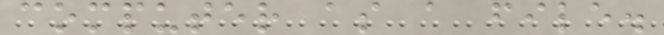computer as a file.
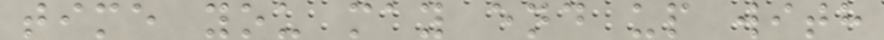time you may end up with
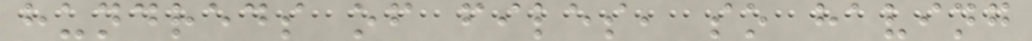hundreds of files, so having
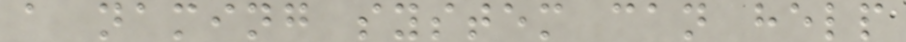a naming system can help
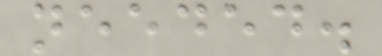needed.
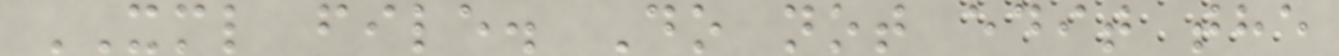XML file. Do not edit the
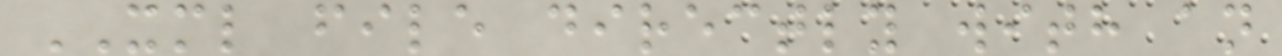XML file directly with an
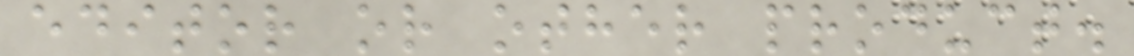editor or other product.
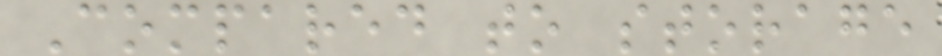Compared to storage
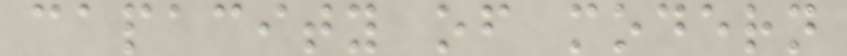capacity of modern
